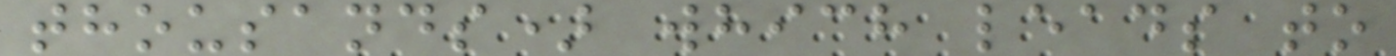thousands) which leads to
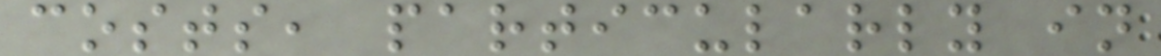costs, particularly in
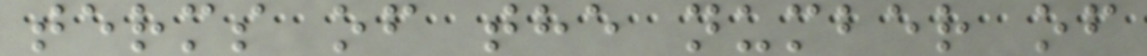terms of the number of
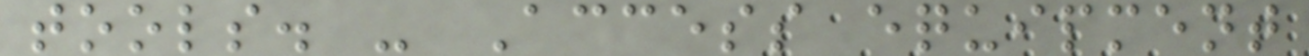tools. - Access equipment
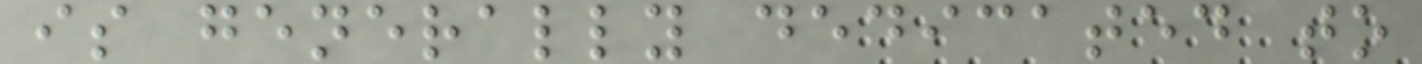is generally dedicated to
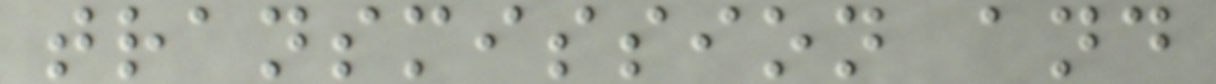transmission and
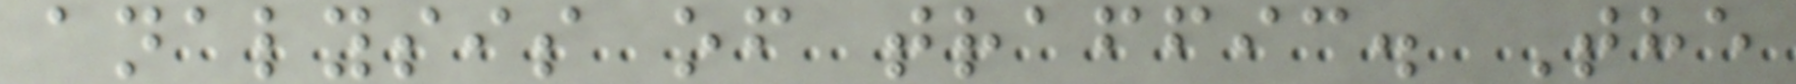analysis of traffic. The
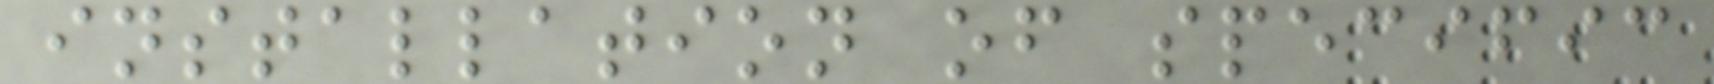installation of specific
